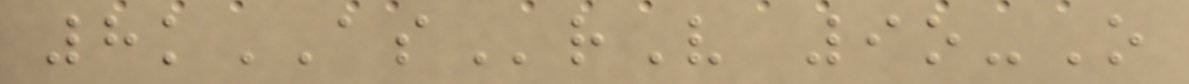8kASrV 9o-O
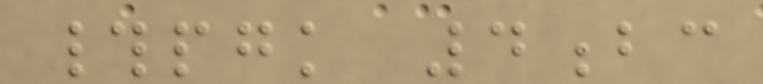#pgk 4bc
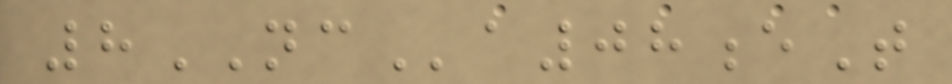8NCa08eT
